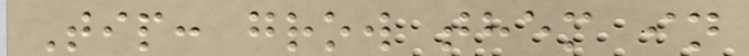Tip: grow them in
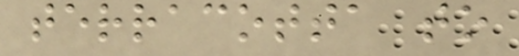terracotta to
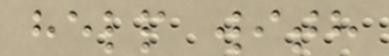help with
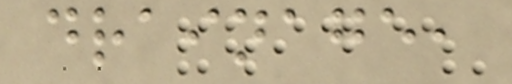drainage,
